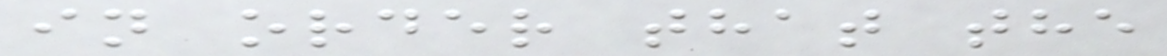in order that the
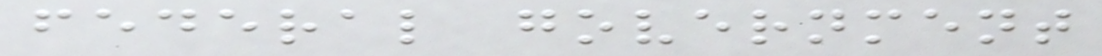federal government
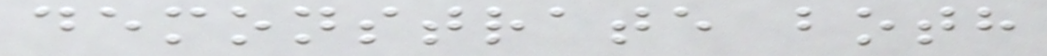demonstrate both
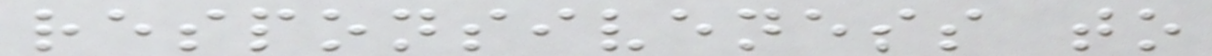responsiveness to
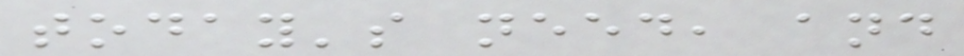today's need, and
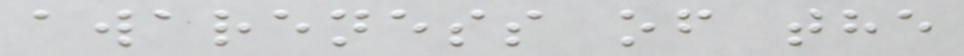awareness of the
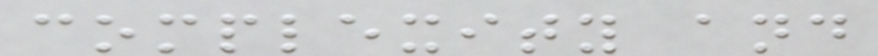complexity and
